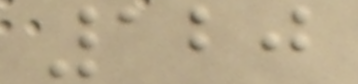120
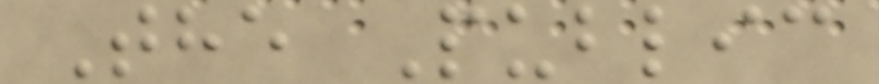The Public
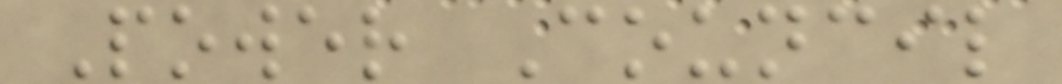Power Council
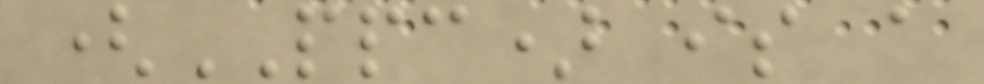(PPC) is a
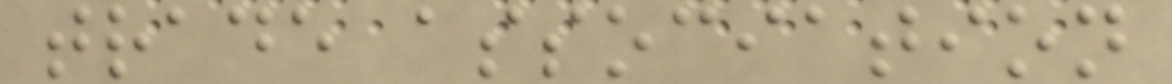trade association
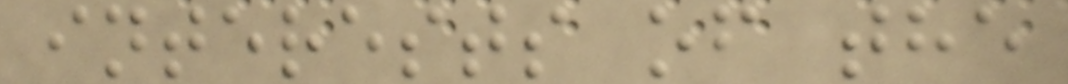interests of the
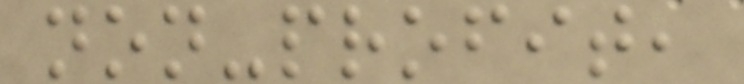non-profit,
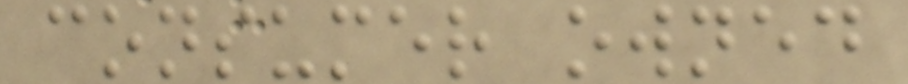consumer owned
